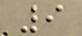9
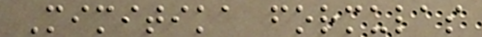Mimitika formulas
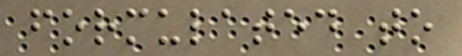formulated to
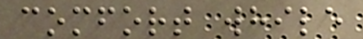comfort while
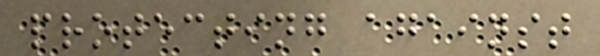protecting against
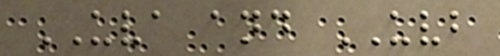UVA and UVB
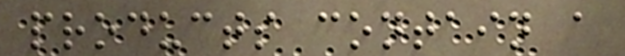products contain a
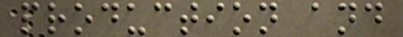production and
